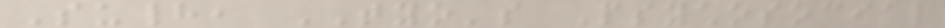Suhad, TYO's Psychosocial
